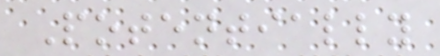Potentially
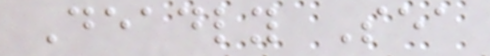Deadly Sea
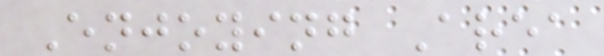Enjoying Area
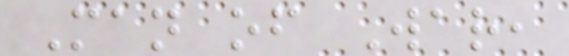Man of War,
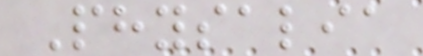Physalia
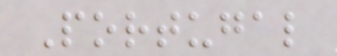Portugal
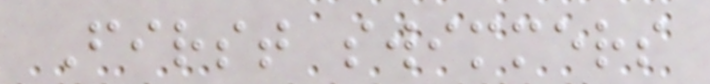First swimmers
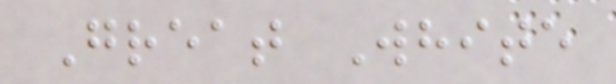Great White
